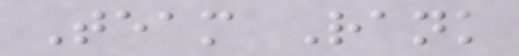Team Rank
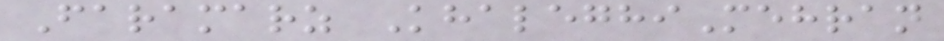Faramarz KhaleghiMehran
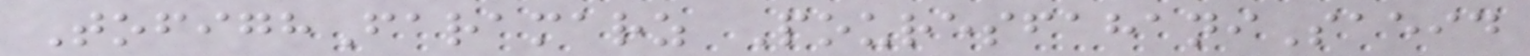TofighFaramarz PouresfahaniSaeid
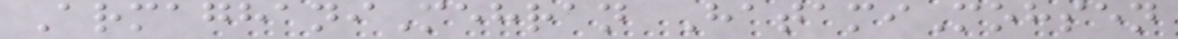ArmaghaniMehran HatamiMohsen
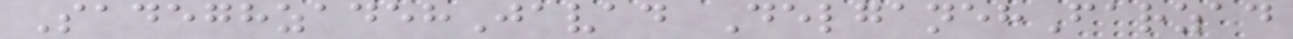SadeghzadehJavad DelganehFarzad
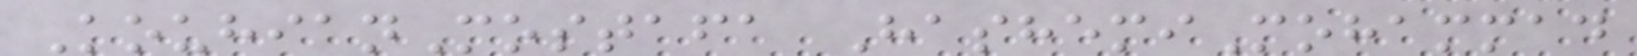KouhianMostafa HashemiMohammad
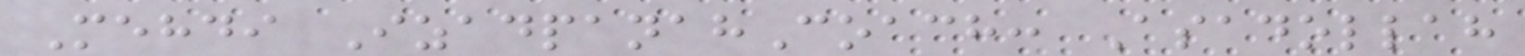Mehdi IzadpanahCoach: Asadollah
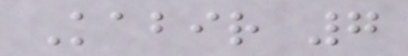Kabir 7
